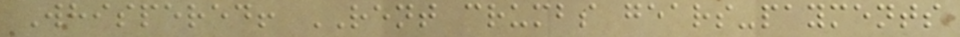Whispered! RENT crumbs gears-payments
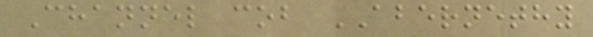Channel cob ABERNETHY
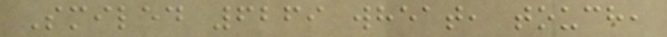Smiled 6269 wheat, touch,
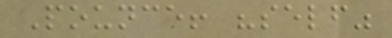Pounce! "self"
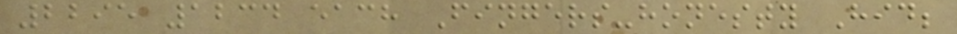2295 1234 each Fingers-honesty Hid;
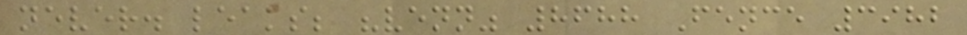never. leaks; "venn" 8688 Fence 3982
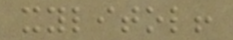xylitol!
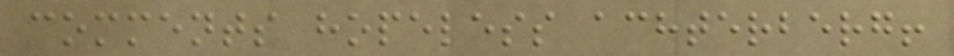comments hopeless achterberg!
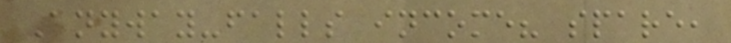Anyway-falls income? spare,
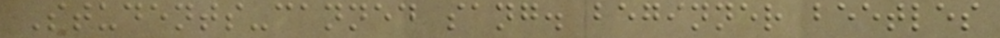Students-canned sang. beginner beetles
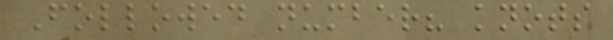Followed number? knots
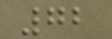72
